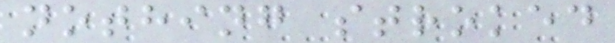nothing stroked
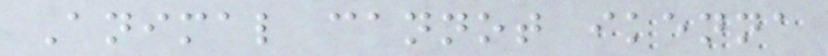Animal cannot ikenna
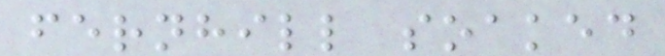fernhill soaked
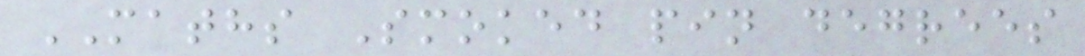MATHS Smoked pin degrees
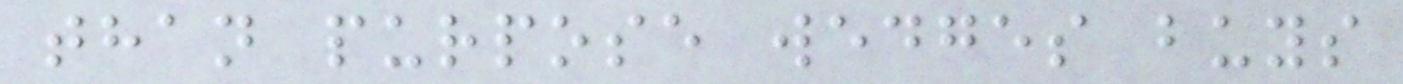than purpose wedges buys
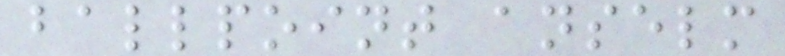ballpoint anselm
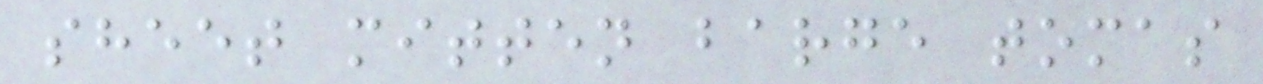sheet mitten barge tomas
